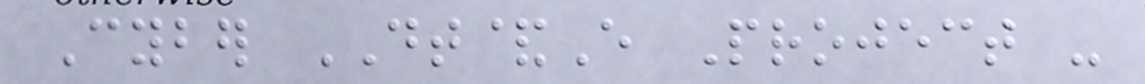Cyber DT&E Project -
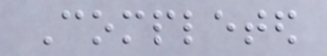Completed
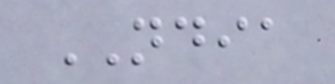NDIA
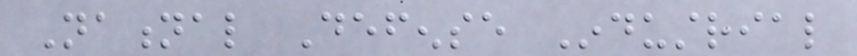National Defense Industrial
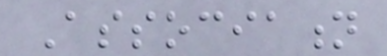Association
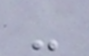-
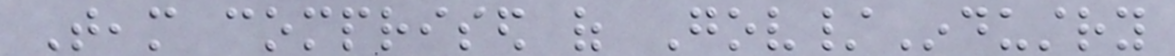Team comprised of Gov/Industry
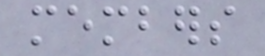members
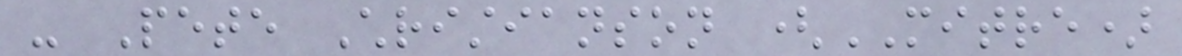- Pete Christianson (MITRE)
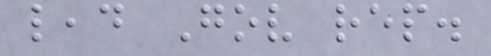lead Gov rep.
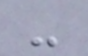-
